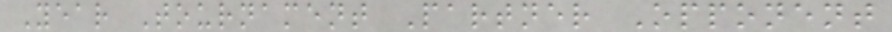Year Tournament Partner Opponent
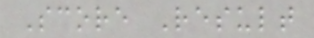Score Result
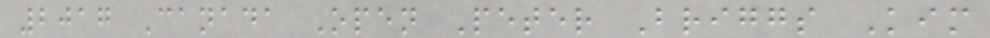2017 Canada Open Peter Briggs Kim
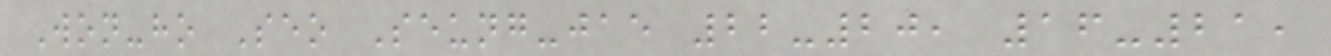Won-ho Seo Seung-jae 22-20, 16-21,
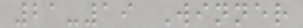21-19 Winner
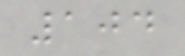104
